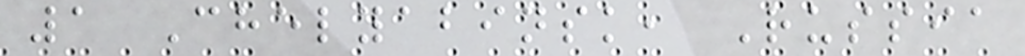1 Chelyabinsk, Russia
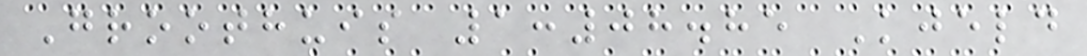Groothuis 1:08.85 Kjeld
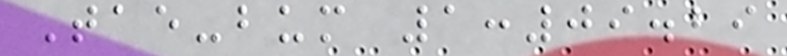Tae-bum 1:09.29
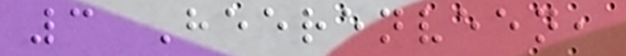3 Heerenveen,
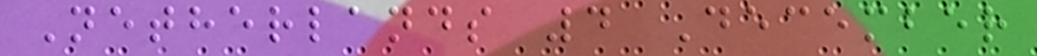Netherlands 4 December
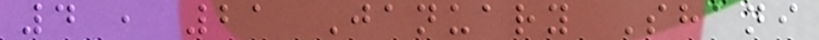4 , 21 January Shani
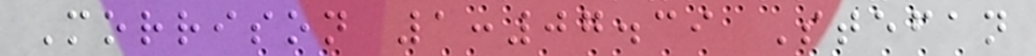Morrison 1:07.39 Stefan
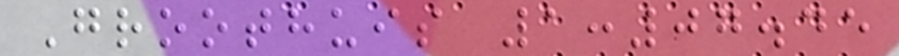Groothuis 1:07.45
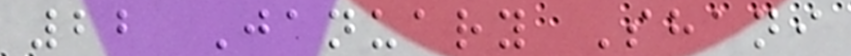22 January Shani
